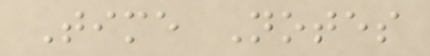Time Notes
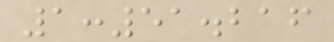1:51.216
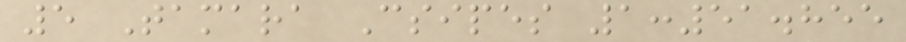5 Tamara Csipes 1:51.855
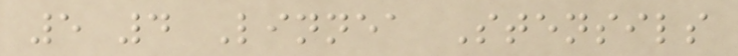5 4 Linnea Stensils
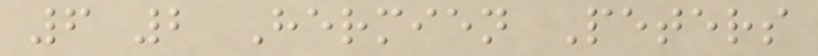6 2 Hermien Peters
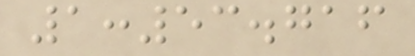1:53.716
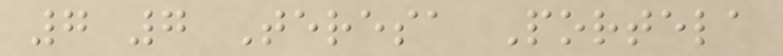7 7 Teresa Portela
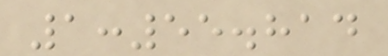1:55.814
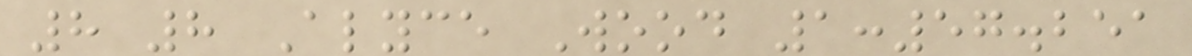8 8 Alyce Wood 1:57.251
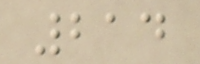214
